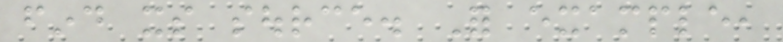find its source. For example,
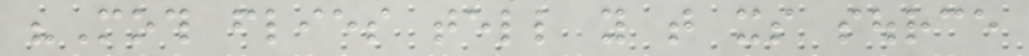"Moth flies tell you that its source
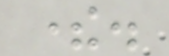there.
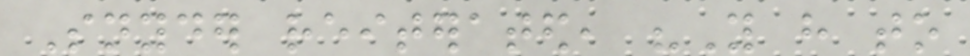Snyder reiterated, "You have to
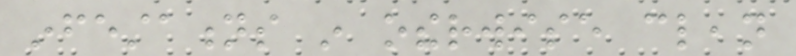infestations in otherwise clean
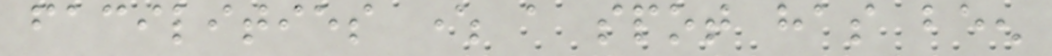facilities where a spot has been
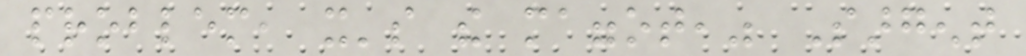problem, it's the maggot," Sargent
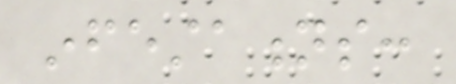infestations:
